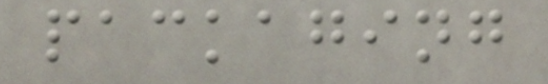packaging
